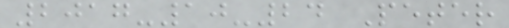2017-10-24 Peter
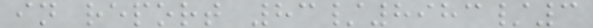in report 83/8983/3
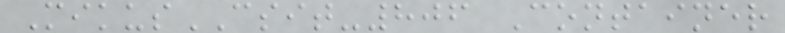MikusCSIT-806 Container
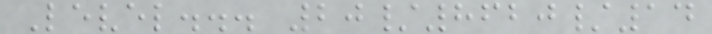Level... 20/8620/14
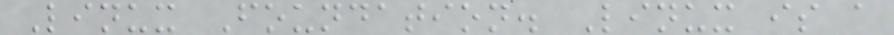Linux Foundation. Linux is a
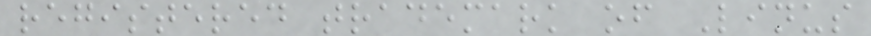registered trademark of Linus
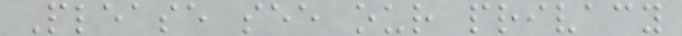Please see our privacy
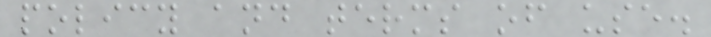policy and terms of use.
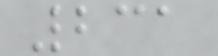231
